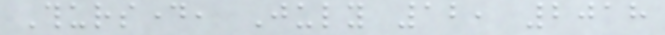Thursday, July 12, 2018
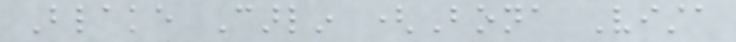Blake Carlin (Bona Vista
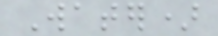Water)
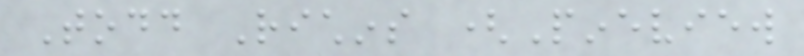Todd Richins (Pineview
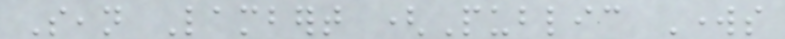Sean Lambert (Public Works
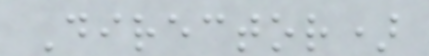Director)
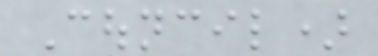Council)
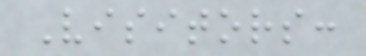Visitors:
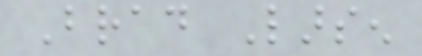Brad Larsen
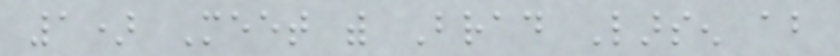1) Meet with Brad Larsen about
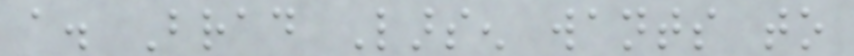a. Brad Larsen wants to
